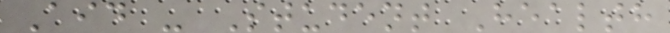Aid - Student Health
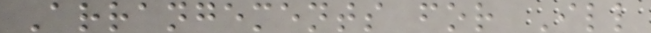Arrangements for Ill
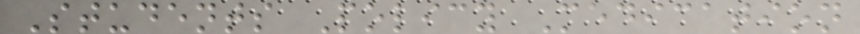Students Policy Medication
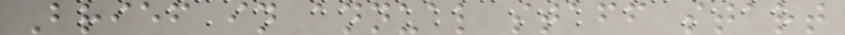Brief in annual staff start
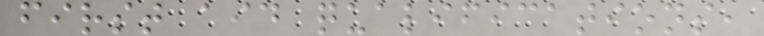first aid qualifications,
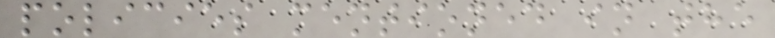policies mentioned in the
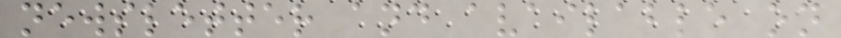newsletter and available on
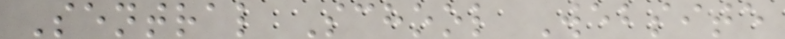Sentral School Website
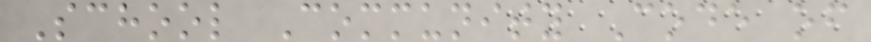School Community Code of
